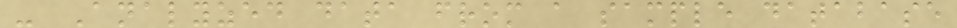- Analyzed data from a sample database
